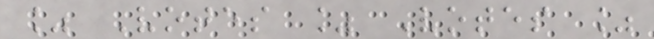% Votes % Votes %
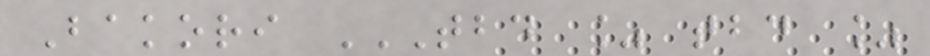Bakori TBD % TBD %
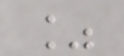%
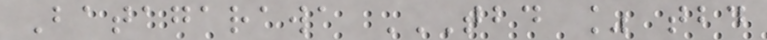Batagarawa TBD % TBD
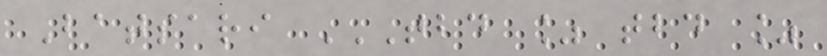Batsari TBD % TBD %
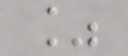%
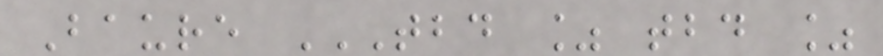Baure TBD % TBD %
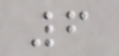6
